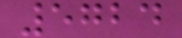5724
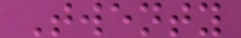Twenty
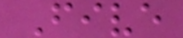Five
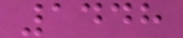1448
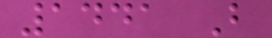1441 B
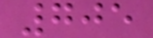705
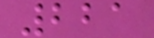221
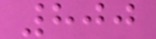800
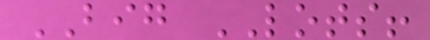BIG LOTS!
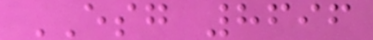ESG 8696
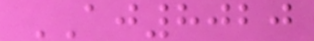AJ8020
